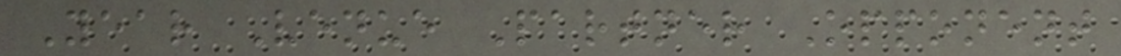Year Venue Partner Opponent
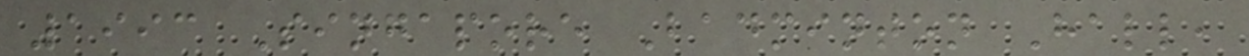1993 Singapore Badminton Hall,
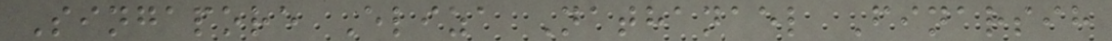Singapore Eliza Nathanael Finarsih
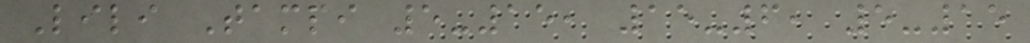Lili Tampi 5-15, 15-6, 5-15
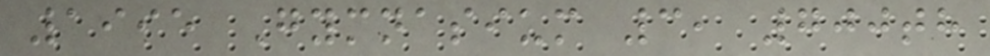1995 Gymnasium 3, 700th
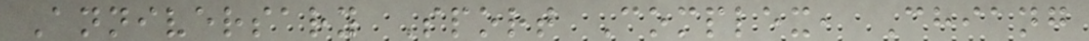Anniversary Sport Complex, Chiang
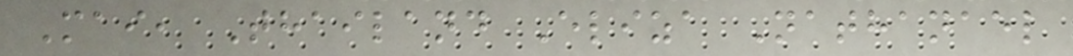Mai, Thailand Eliza Nathanael
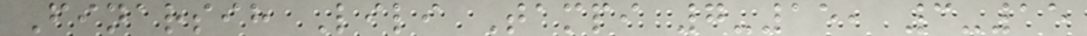Finarsih Lili Tampi 7-15, 3-15
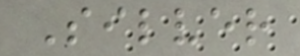Silver
